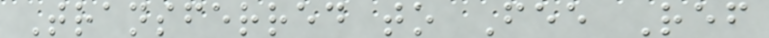Transferred to Fee Ref
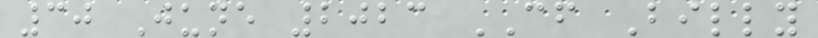30 June 2023 CF Billy
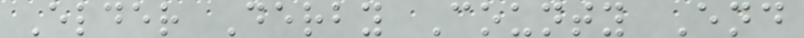Elder Derby County End
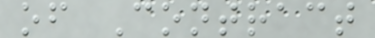of Contract
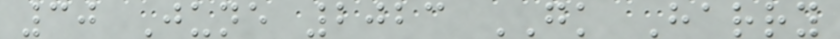30 June 2023 GK Harry
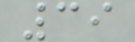39
